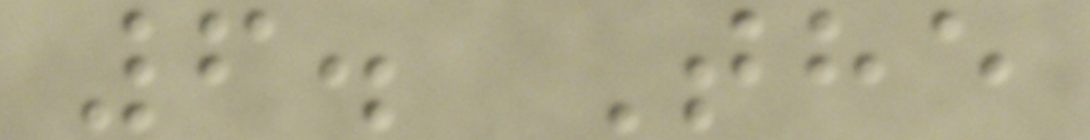6. The
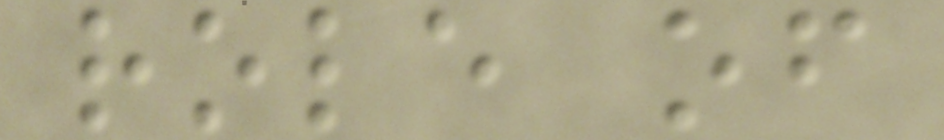role of
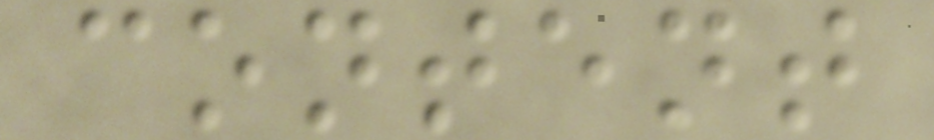content
